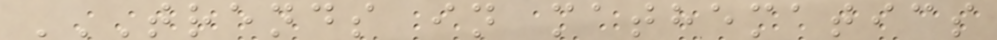TRENDS IN MATHEMATICS
